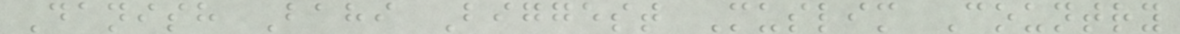Danish Bahi Biggest Muslim Country
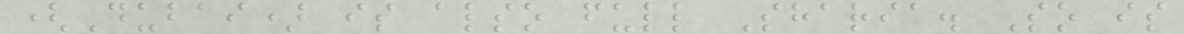(Dubai) is also full Sharia. So is
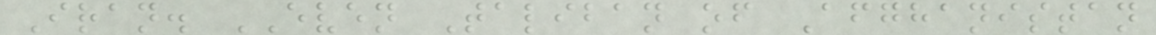Iran. EVEN Taliban of Afghanistan
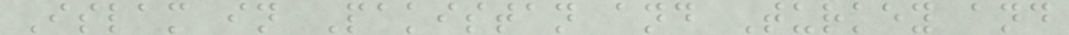Islam in Pakistan and Turkey and
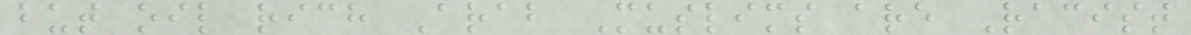but oil rich Arab Muslims are Racist
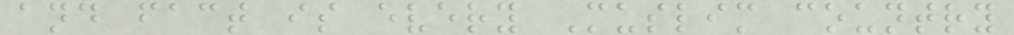and fact is every Muslim country
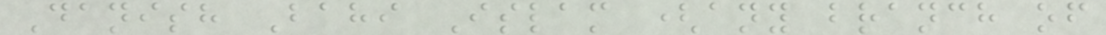Danish Bahi Islam (any branch of
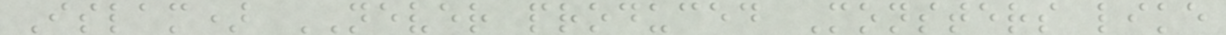Islam) NEVER produced Monsters like
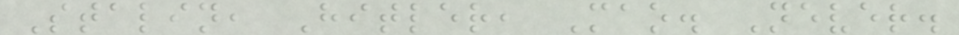Stalin, Hitler, Mao. Never.
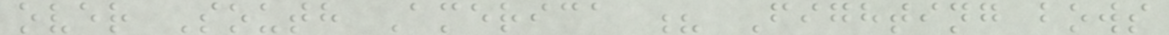over South America ? Fighting bows
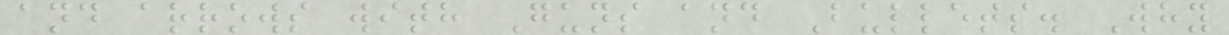and arrows with Guns and Bullets. Why
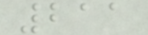211
